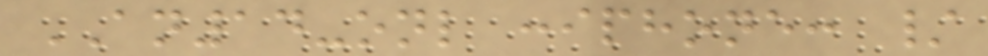AN14-onl :iphone: /
